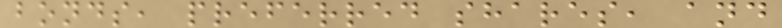bonds, preferred shares, and
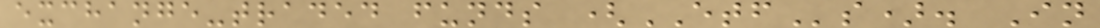exchange-traded funds (ETFs). In
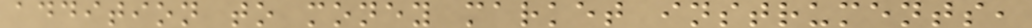addition to money market instruments,
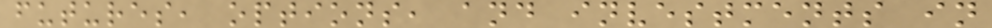futures, options, and investments in
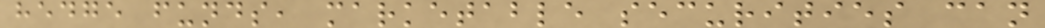hedge funds, marketable securities can
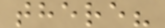there?
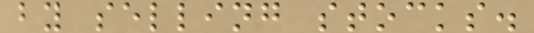by selling stocks.
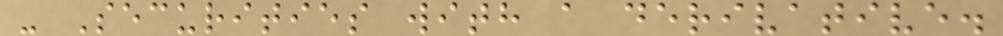- Securities with a derivative.
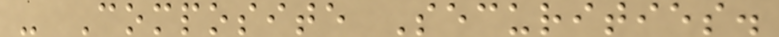- Composite Securities.
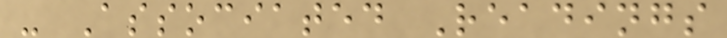- Associated Readings
